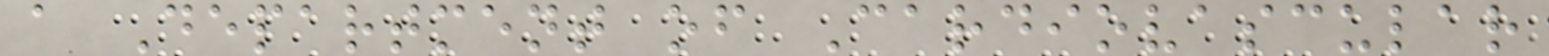a Department of Cardiovascular
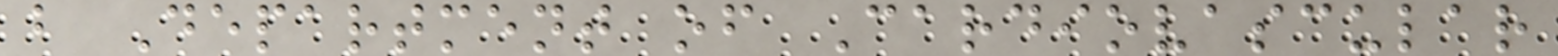b Department of Cardiovascular
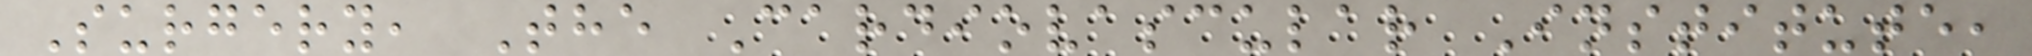Surgery, The Cardiovascular Institute,
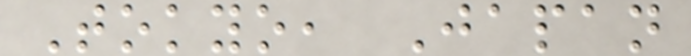Tokyo, Japan
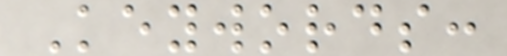Keywords:
